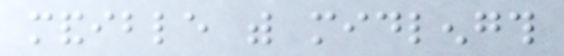mandible with midlength
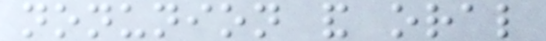nonunion and oral
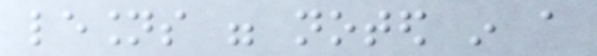lesions were noted in a
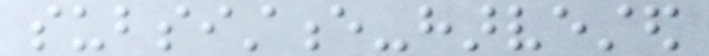subsistence-harvested
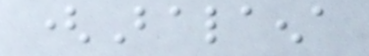(Balaena
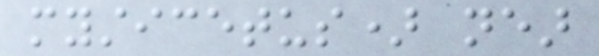mysticetus) near
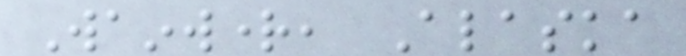Wainwright, Alaska
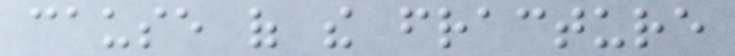cause of the fracture
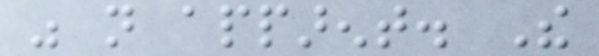was not apparent. The
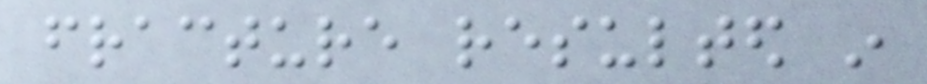fracture resulted in
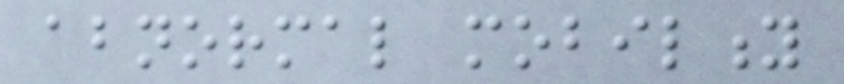abnormal mobility
